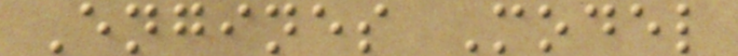Engines Model
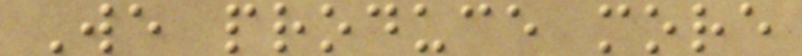We produce more
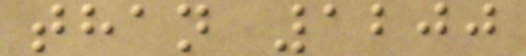than 1200
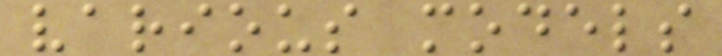various models
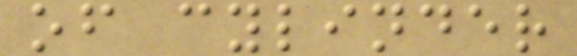of cylinder
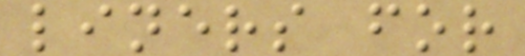liners for
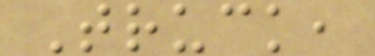Truck,
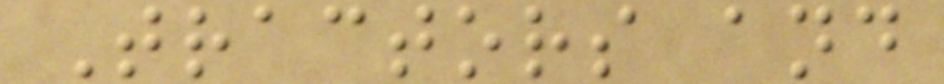Tractors and
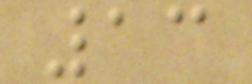13
